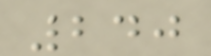240
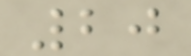20
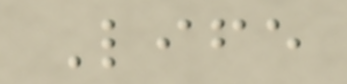Life
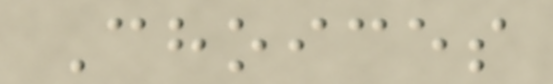Choices
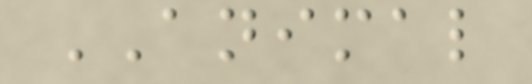ANIMAL
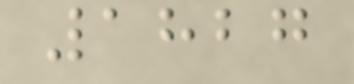1827
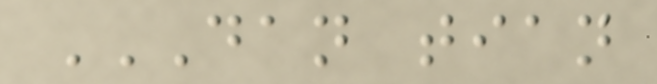DAN TIAN
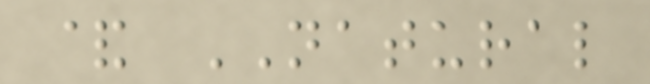& NATURAL
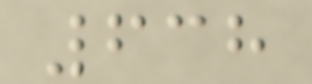638
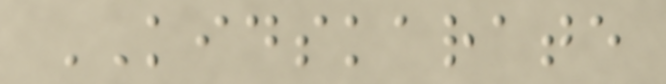KIDSKARATE
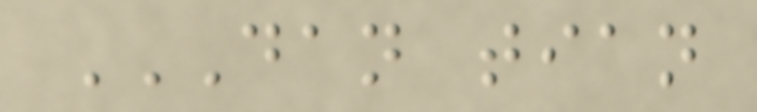DAN TIAN
